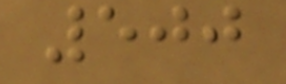500
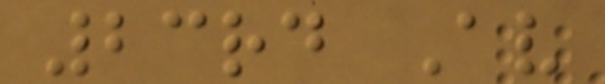23rd Av
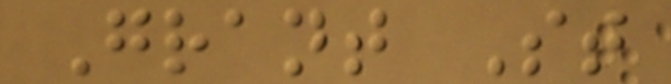Grant St
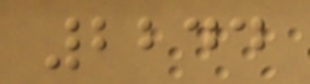2244
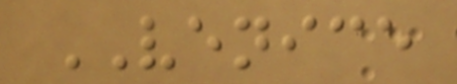VENICE
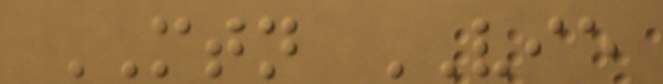MTN VIE
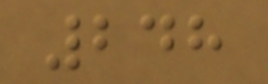248
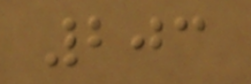203
